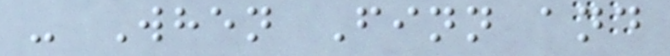- When Finn and
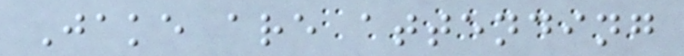Jake are attending
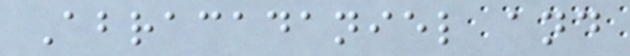Abracadaniel and
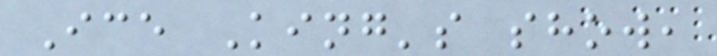Ice King's show,
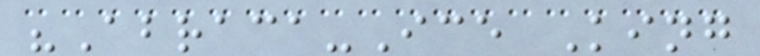"Abraca-Ice King
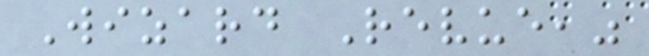Wizard Revue,"
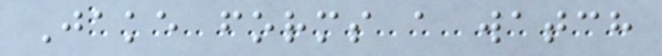Jake forms a watch
